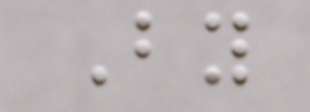By
